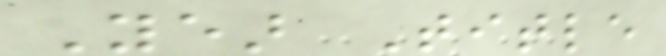Year Title
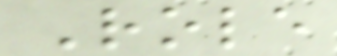Role
